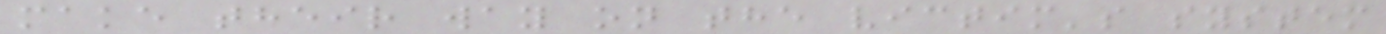make their way on the victim's system
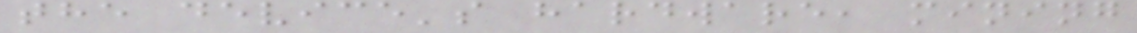the device's hardware, mining
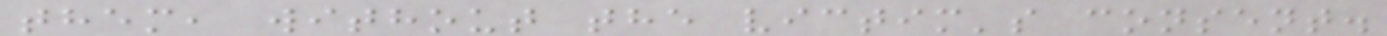them, without the victim's consent.
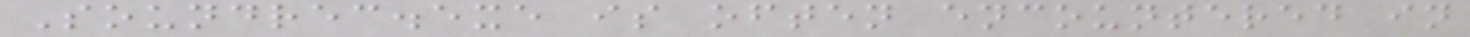Soundrec.exe is often encountered in
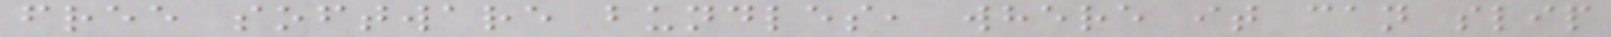free software bundles, where it can slip
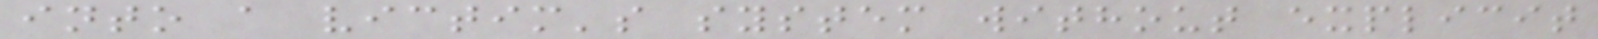into a victim's system without explicit
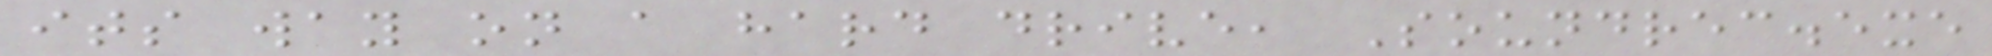its way on a hard drive, Soundrec.exe
